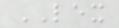LEX
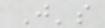J's
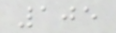105
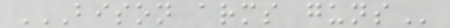BISON ARMS GUNS
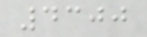4300
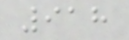918
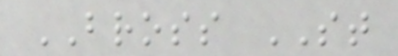BROSS ST
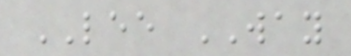LEE WAY
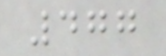477
